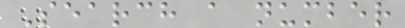Search a number
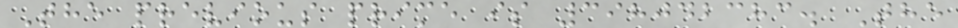The previous prime is 398042383. The
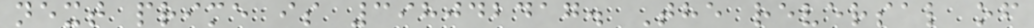next prime is 398042417. The reversal of
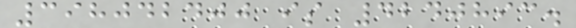398042400 is 4240893.
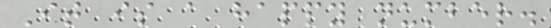It is a happy number.
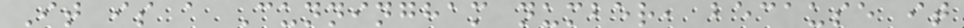It is a Cunningham number, because it
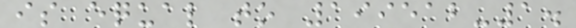is equal to 199512-1.
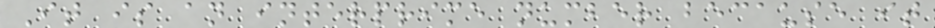It is an interprime number because it
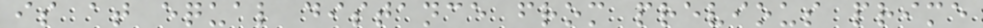is at equal distance from previous prime
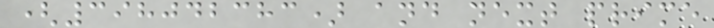(398042383) and next prime
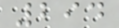294
